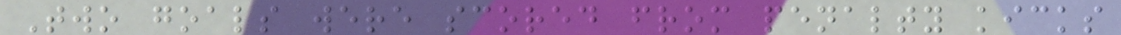Two goals were scored from penalty kicks
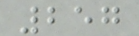257
